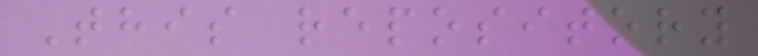This repository
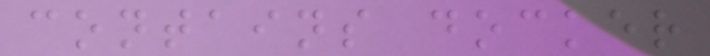contains docker
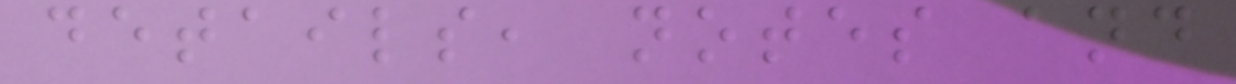details, notes and
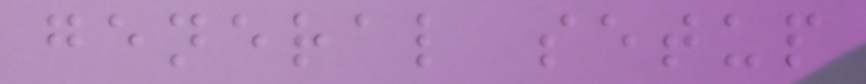general setup
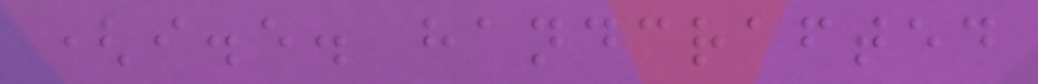(i.e. handcrafted
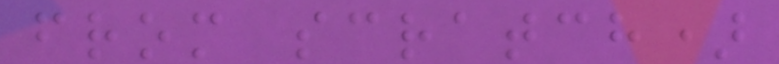from scratch)
